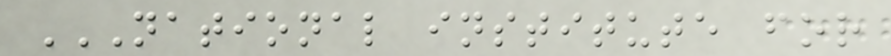NATIONAL INSTITUTE FOR
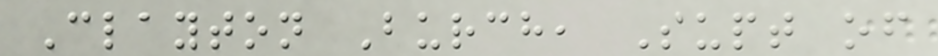Clayton Burch, Supt of
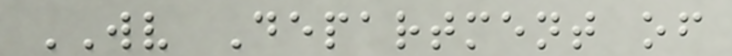WV Department of
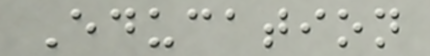Education
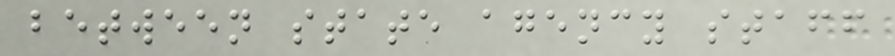between state agency staff
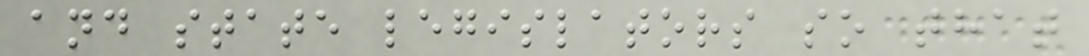and state legislators so that
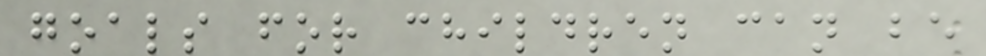goals for children can be
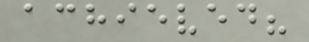achieved?
